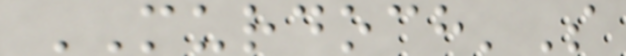MURDOCH'S
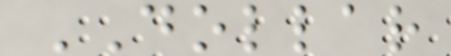DOLLAR
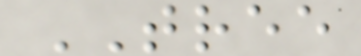TREE
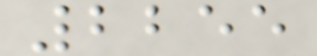2255
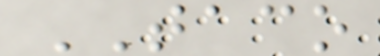TACO
